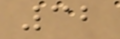32
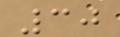30
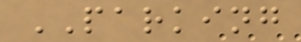PARKING
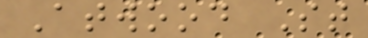Atwood St
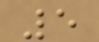5
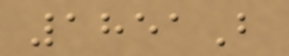1851B
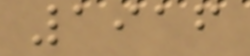1916
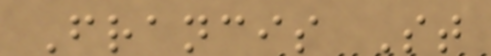Francis St
